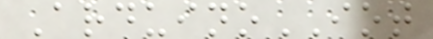ArduinoIOT
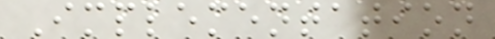Implementation
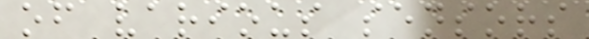of various sensors
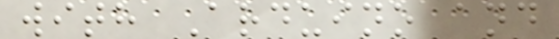with Arduino and
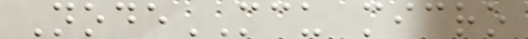NodeMCU micro
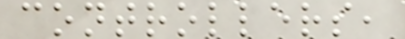controllers,
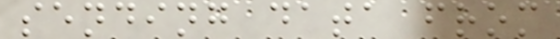sending data from
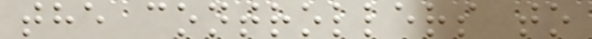the controllers to
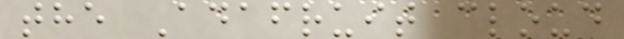the Adafruit cloud
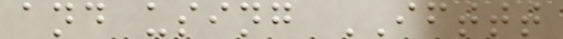and using IFTTT
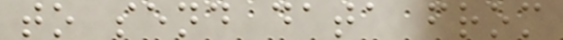to send data from
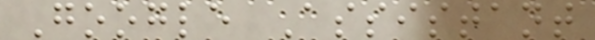Google Assistant
